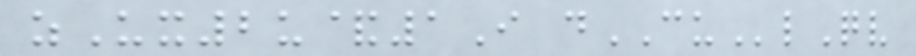zUx2u&1I dCUlQv
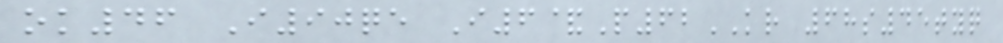ok46 I90qe I6&P62KR 68s45tyq
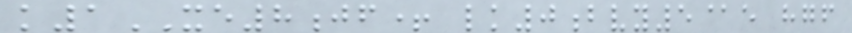k1XE8jf+ lk0bvy5@e hgf
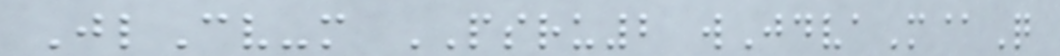JlCv-m PSRU2 wJdvaM@Q
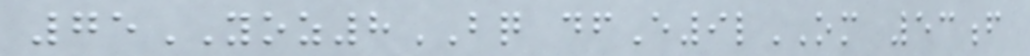75YOZ8BQ dfE9lOM 53f
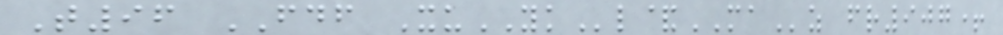T96 FDF XuYKl&MAz fr907+
